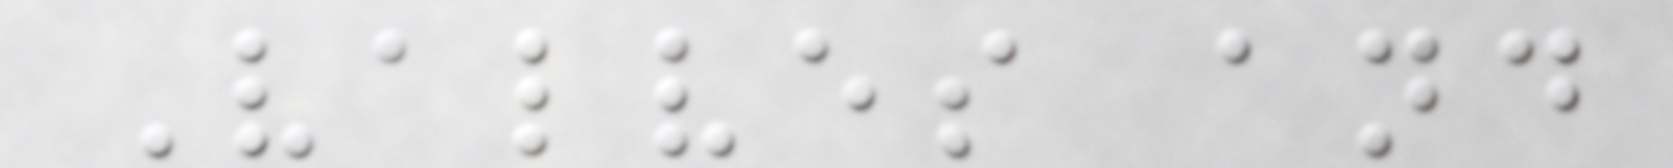Valves and
